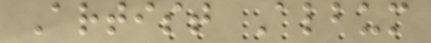Artist Album
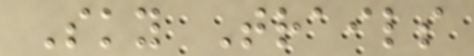Sky Trails
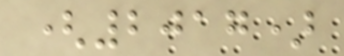(2017)
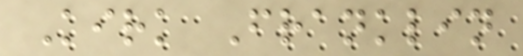Kirk Franklin
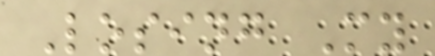Losing My
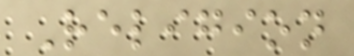Religion
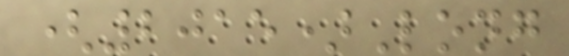(2015)Long
